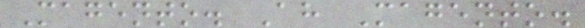Magento. Ah Magento.
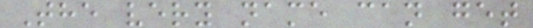The very name can get
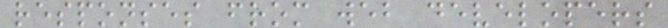responses from web developers
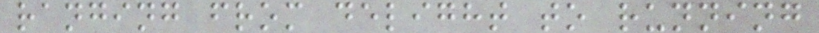ranging from delight to running
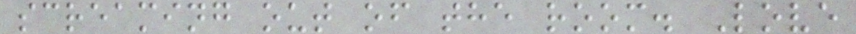screaming out of the room. Love
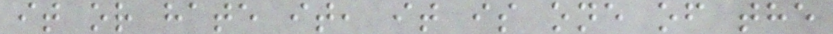it or hate it, it is one of the
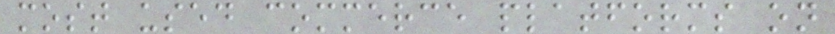most used commerce platforms on
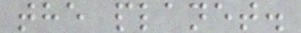the planet.
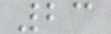23
